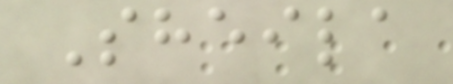Sheila
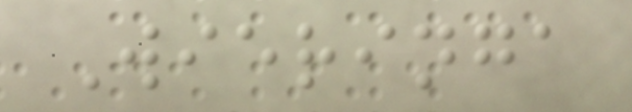Wieringa
